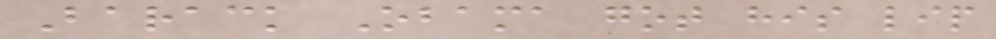Barack Obama got his lip
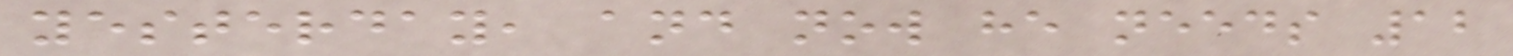yesterday, and now he needs 12
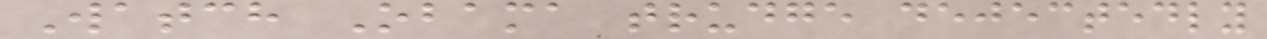Watch Obama trudge dejectedly
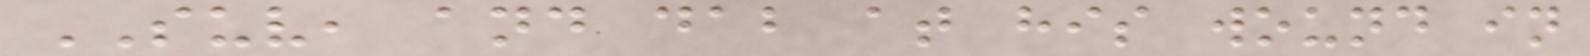SUV, and dab at his wound in
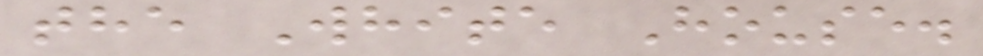the White House.
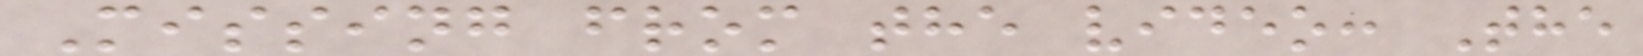Missing from the video: The
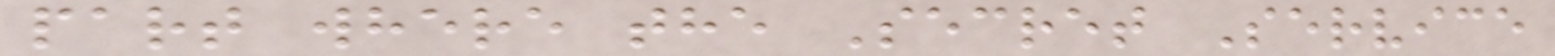part where the Secret Service
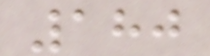180
